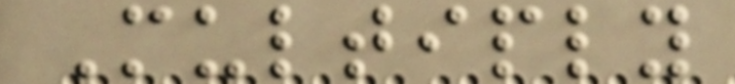Multiply
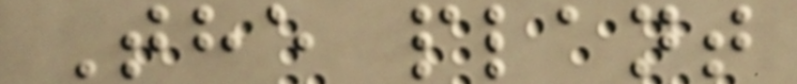The plant
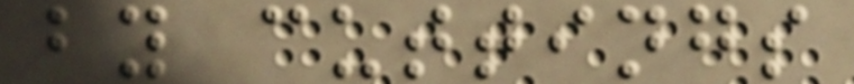by cuttings
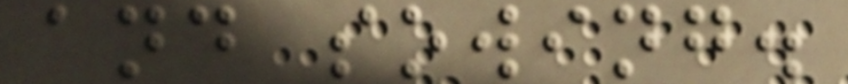and sowing.
